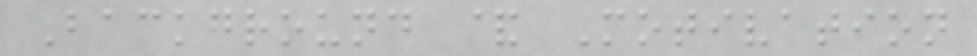Background & Motivation
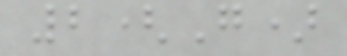2(G)
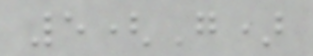5(G)
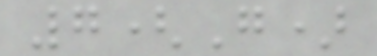7(G)
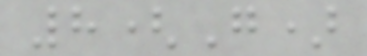8(G)
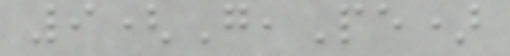9(G,Pe)
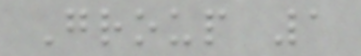Group 1
